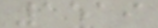1519
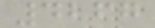4267
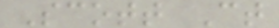Scott Ct
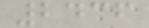2436
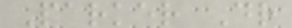Parker Dr
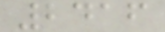2416
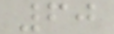60
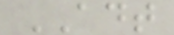ADT
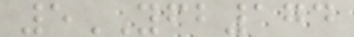5YFB174
